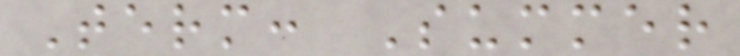Term: Summer
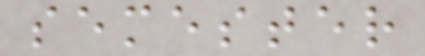semester
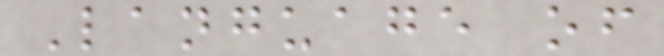Language of
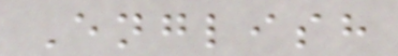English
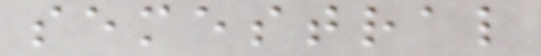semestral
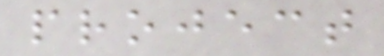project
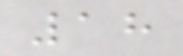18
